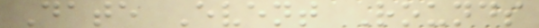Date Event Rounds
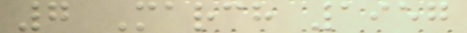7 March 1957
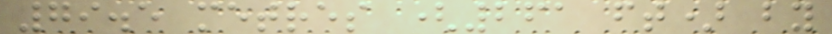79.5 metres (261 ft) by
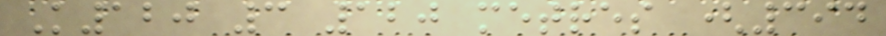K120 3 120 metres (394
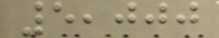5,000
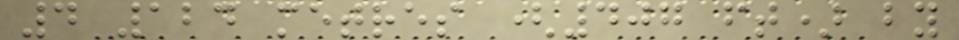4 124 metres (407 ft) by
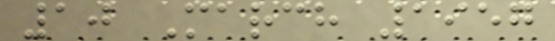10 March 1957
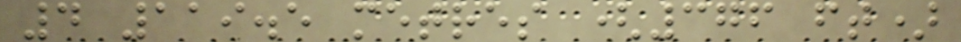4 119.5 metres (376 ft)
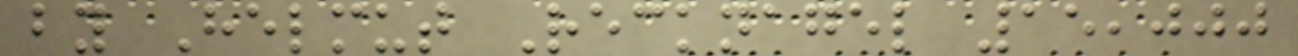by Helmut Recknagel 15,000
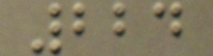224
